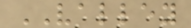VALLEY
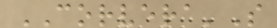CORVERA'S
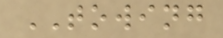TOWING
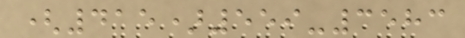(415)559-3583
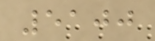5100
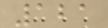121
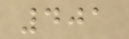401
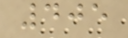405
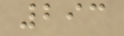293
